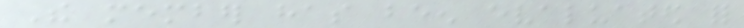The member has been evaluated for
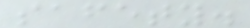safety.
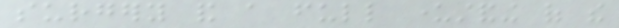surgery and a full understanding of the
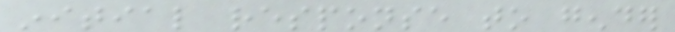initial response to gender
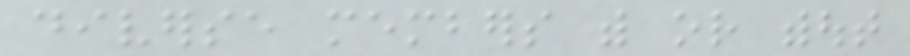diverse members with or without
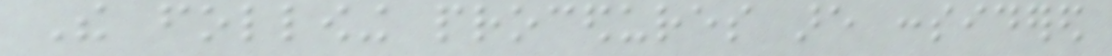The following procedures are considered
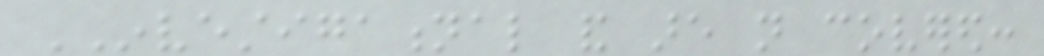INVESTIGATIONAL and are not covered:
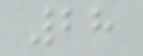28
